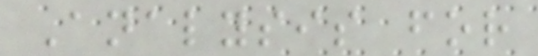Analysis for
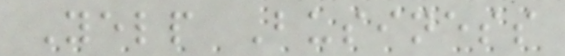Yelp Business
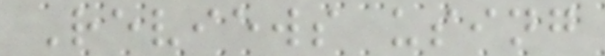Reviews using
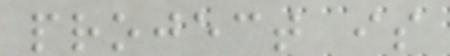project is
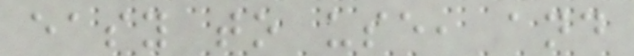easy to use, and
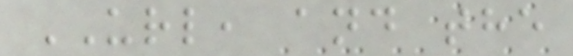URL, and the
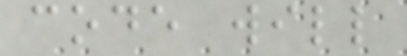code will
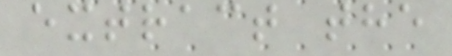extract the
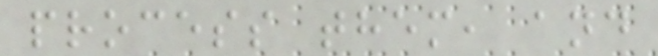process them, and
